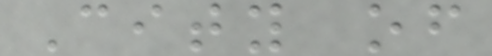City of
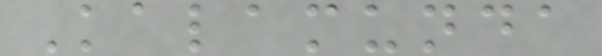Kalamunda
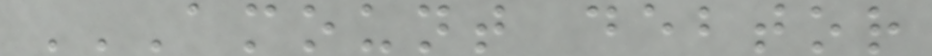AMOUNT DEBTOR
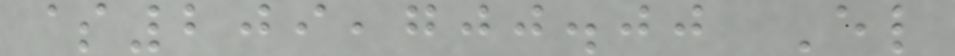$209,700.00 El
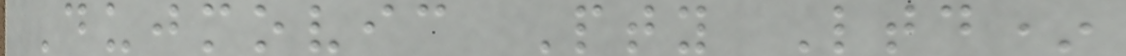Dujmovic Pty Ltd*
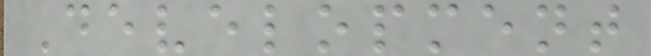Development
